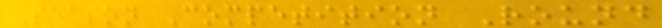Season Competition Round
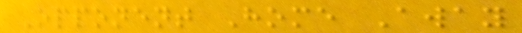Opponent Home Away
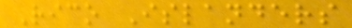Rico Islanders
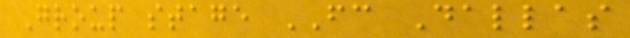Group stage FC Dallas
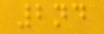2nd
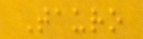Tauro
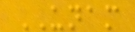UNAM
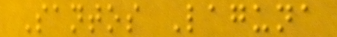Santos Laguna
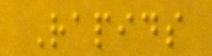Rapids
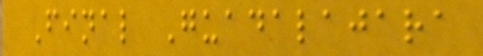Final Guadalajara
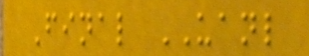Final UANL
